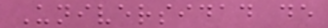Universidad de
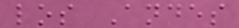los Andes
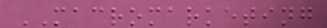MACROMARKETING
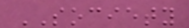SOCIETY
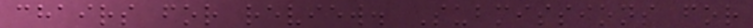chairs for review. Submissions for
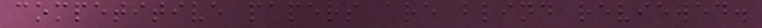competitive papers are blind reviewed.
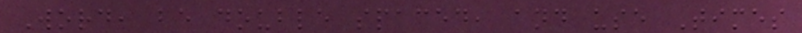Word, be double spaced, and use Times
